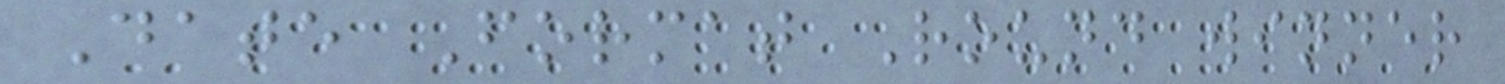Date Format Round winner
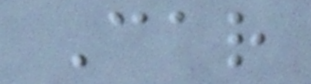Car
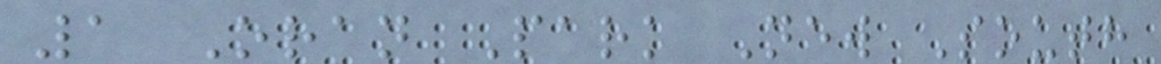1 Oran Park New South
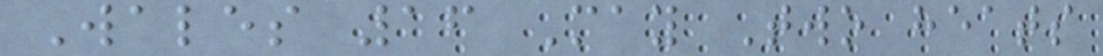Wales 16 May Two heats
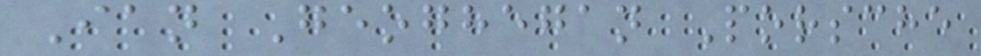Ian Geoghegan Porsche
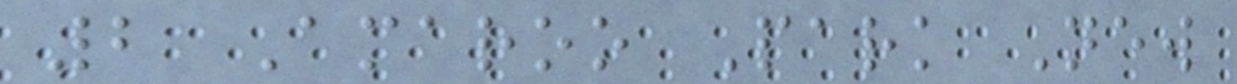2 Amaroo Park New
